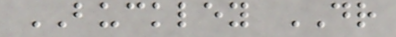BUCKLEY DR
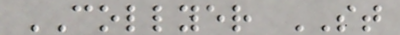COLLYER ST
